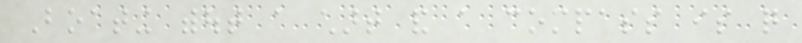Boating without a chart and a compass is quite
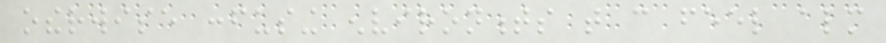otherwise confusing environments that can feel almost
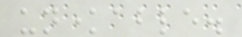unknowable.
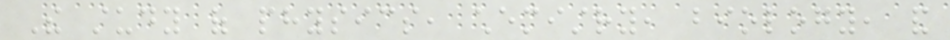The study of physics, chemistry, biology, and
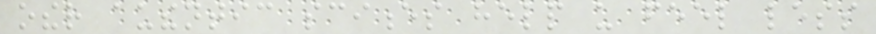other authentic sciences help us feel less
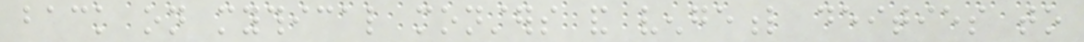back on mythical monsters and vengeful deities to
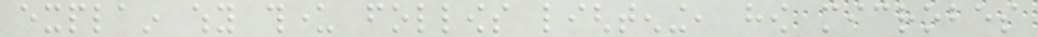explain why thunder follows lightening, how microbes
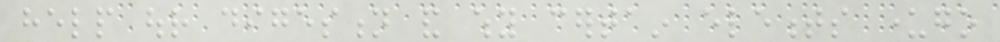help our digestion and why certain elements undergo
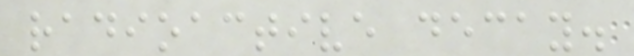radioactive decay.
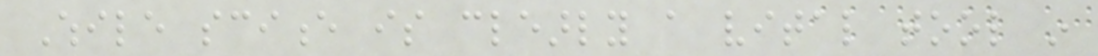While science is clearly a vital tool in
